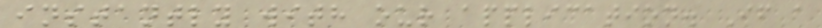instantly with our application. If a
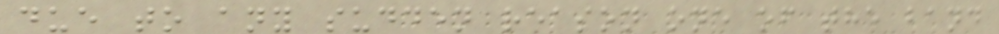due to any sudden reason one of the band
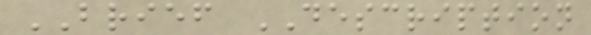BRIEF DESCRIPTION
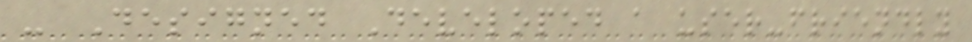- Designed Developed a user-friendly
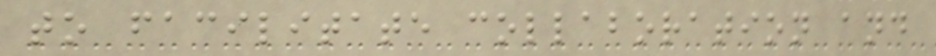to facilitate collaboration and
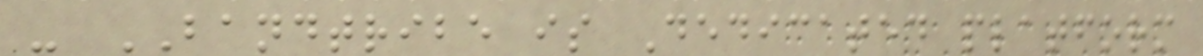- BANDTRIBE is Dedicated platform
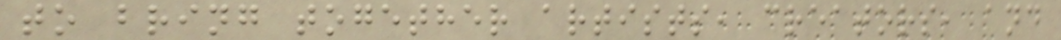to bring together artists, creators, and
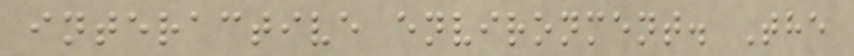interactive environment. The
